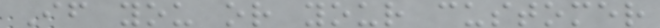If you or your customer
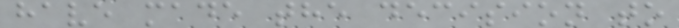have made the decision to
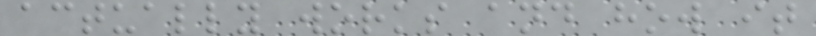actually works and how it
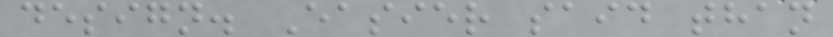design. Easier said than
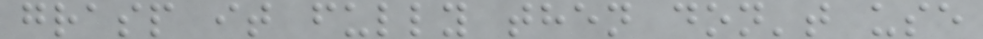grasp it fully then don't use
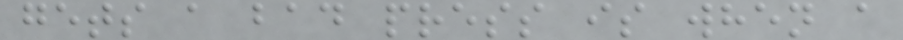gets a bad press is when a
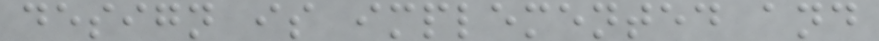design is implemented and
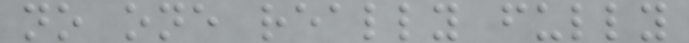no one really fully
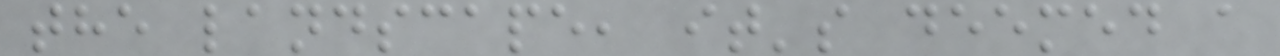the landscape, it's deemed a
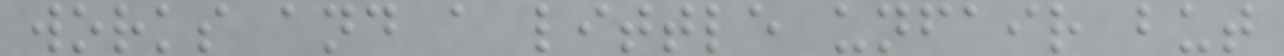works and a little unfair but
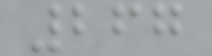267
